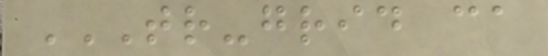TR-GRID CA
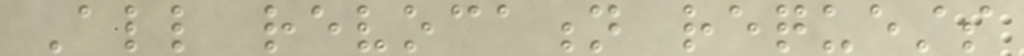All revocation requests
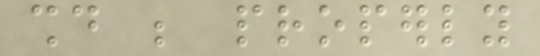should be properly
